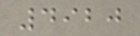4920
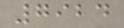7924
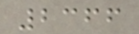2366
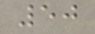50
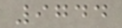9744
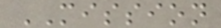MISSION
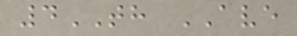4TH AVE
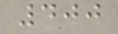400
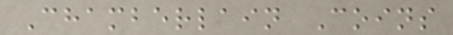Chamberlain Coins
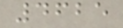4625
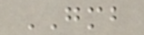GMB
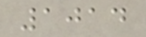1014
